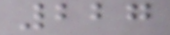227
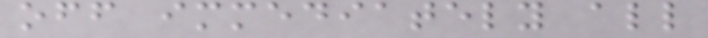off immediately all
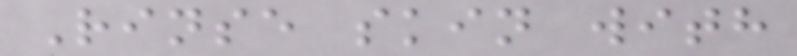Rinse skin with
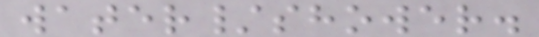water/shower.
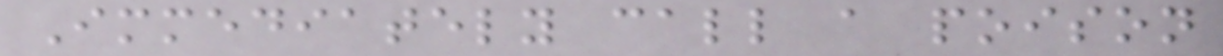Immediately call a poison
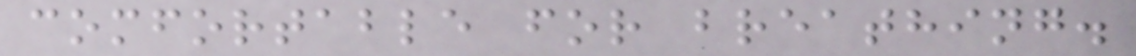comfortable for breathing.
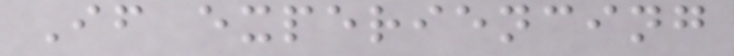If experiencing
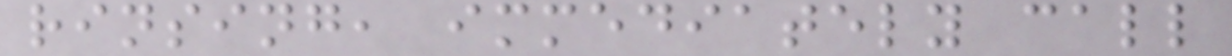rinsing, immediately call
